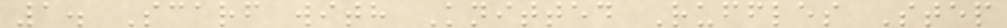1. Scarf with Knitted Ruffles Step
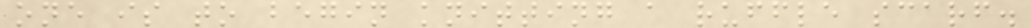one is to begin knitting a ruffle scarf.
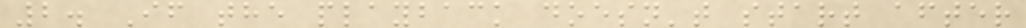2. If the playback doesn't start after
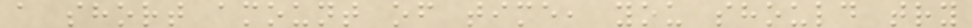a short amount of time, you should try
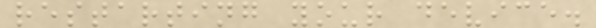restarting your device.
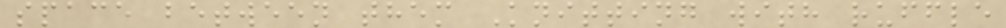space between them Knitting with ruffle
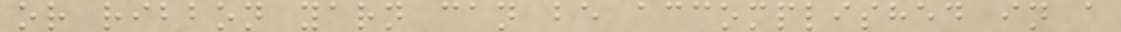or ribbon yarn can be accomplished in a
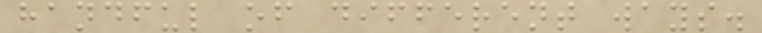handful of different ways.
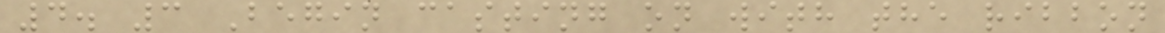4. 3 Begin casting on with the ribbon
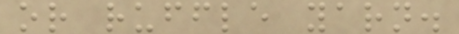or ruffle yarn.
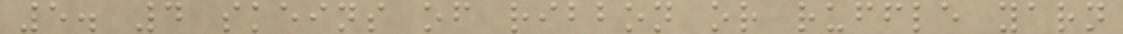5. 4 skeins of ribbon or ruffle yarn
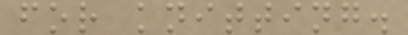for knitting.
